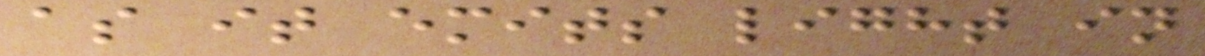as it emits light in
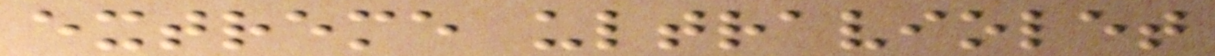extreme ultraviolet
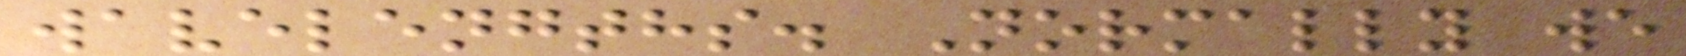wavelengths. Normally we
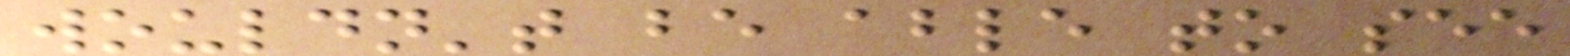wouldn't be able to see
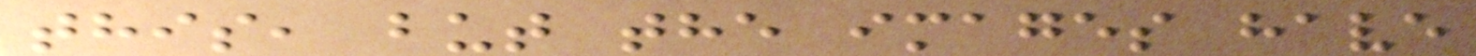this, but the images have
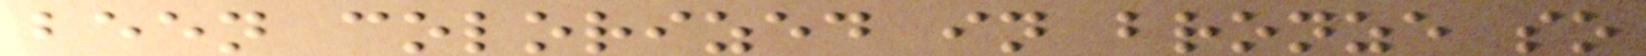been colorized in bronze so
